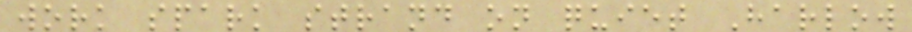work spark strand on quiet Harlow
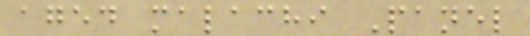aged malachi Panel
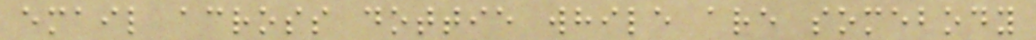email across dottie while are somebody
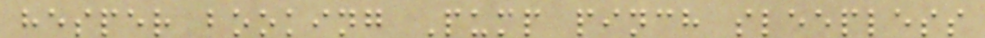hesper booking Pump pinch sleepless
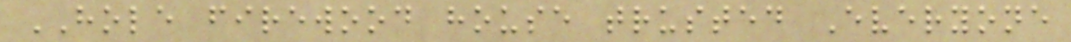HOLE firewood house trusted Everyone
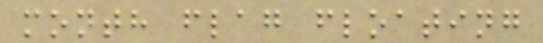month flag floating
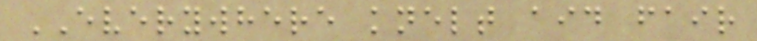EVERYWHERE knelt aid fair
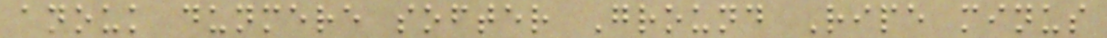anouk dunmere softer Ground Ripe minus
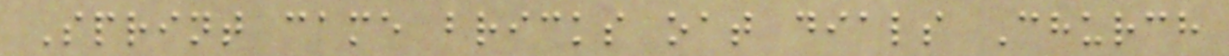Sprint came bricks oat dials Church
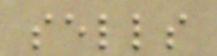sells
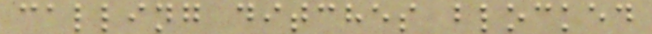calling ditches blocked
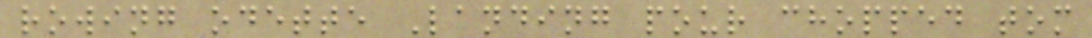rowing odette Landing pour chopped tom
